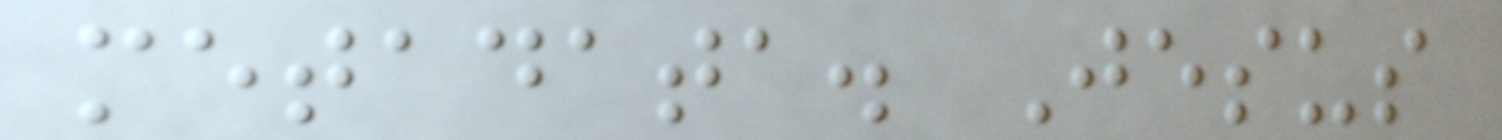metadata. Jesus
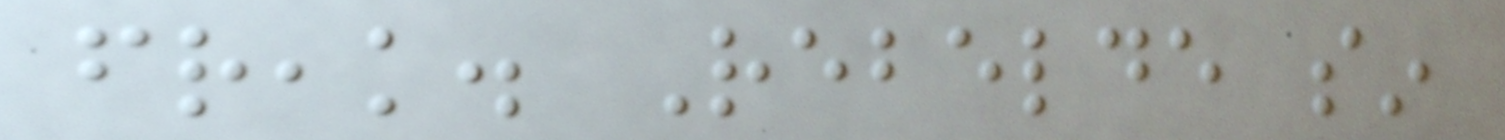freak. Rebelde sin
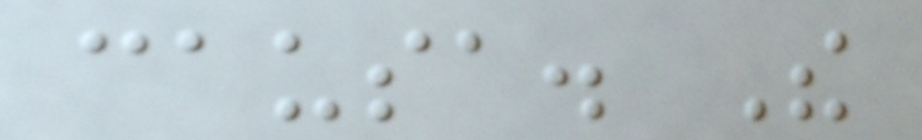causa. The
